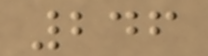246
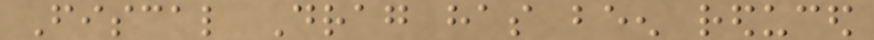Fiscal Drag has been reduced
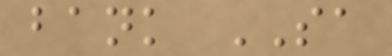bank SA
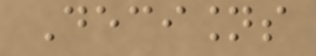Decisions
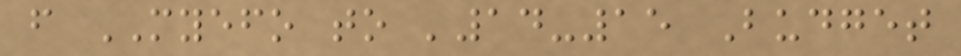from MYEFO to '14-15 Budget
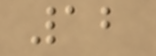12
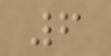6
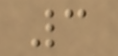3
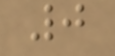0
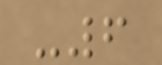-6
